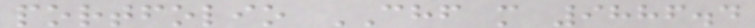portfolio CHF m 9886.4
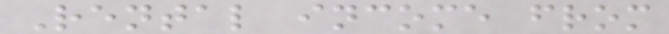Rental income from
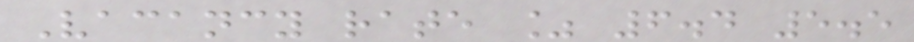Vacancy rate % 6.4 5.5
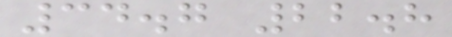34.7 22.8
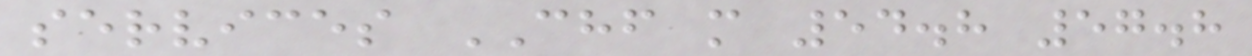services CHF m 54.8 57.8
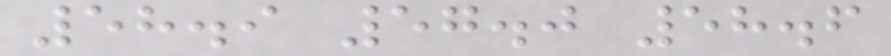58.9 57.0 58.6
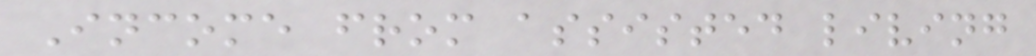Income from assisted living
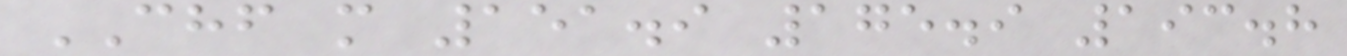CHF m 151.9 175.9 193.8
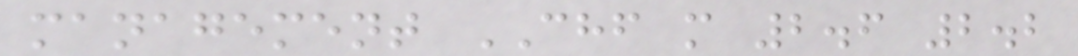management CHF m 2.6 2.2
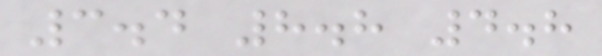3.4 8.8 4.8
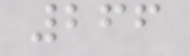266
